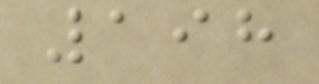198
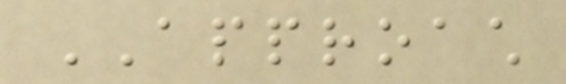APPROACH
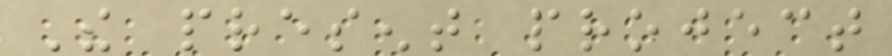The present project
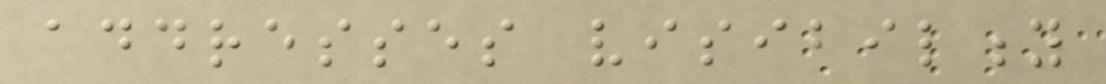addresses visibility
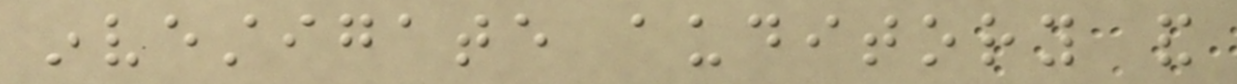investigate auditory and
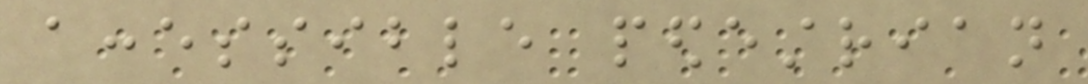accessible pedestrian
